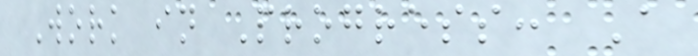Work in Progress: A
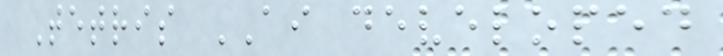Tetris AI developed
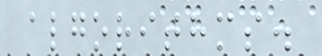algorithms.
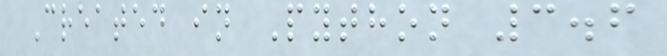Created in Python 3.6
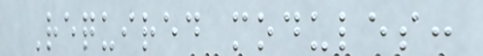Required modules:
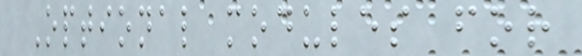Optional modules for
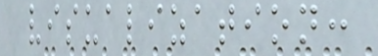visualization:
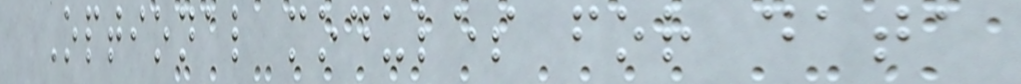Optional modules for data
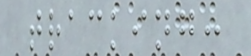tracking:
